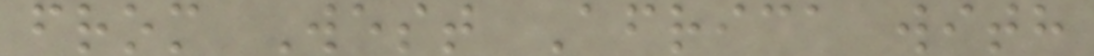from West Africa with
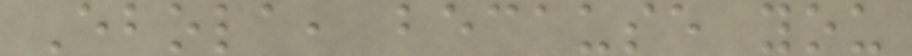Ebola, because you
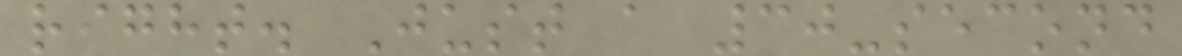right. Just a 30-second
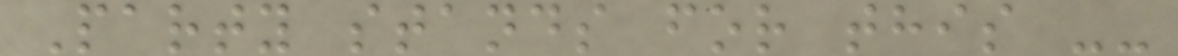Party stands for this --
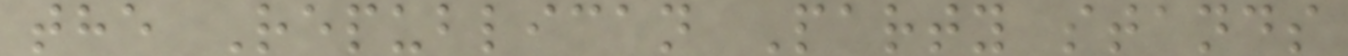the Republican Party stands
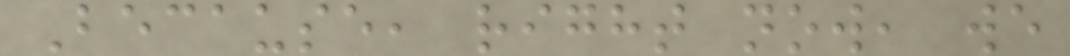Because, right now, we
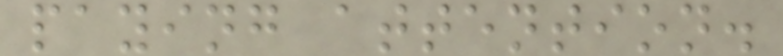paying attention.
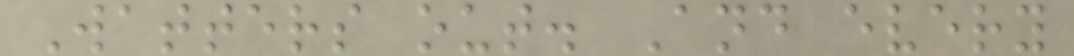Watters out. And every
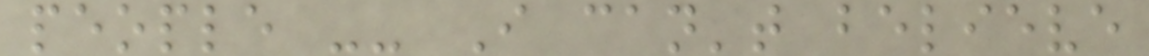people -- I can't believe
